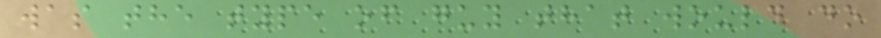was the type of guy that would do
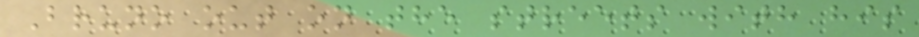Bruno out on the streets with his
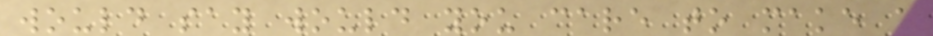would say would you care to make a
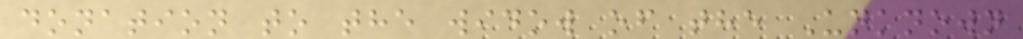donation to the widow of the Unknown
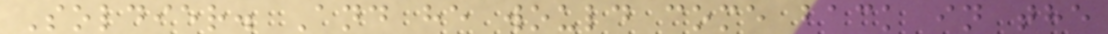Soldier. And he would come back in the
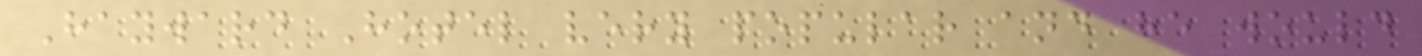Hayward Hotel very popular and he would
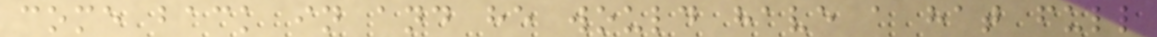come back in and he would have a hat full
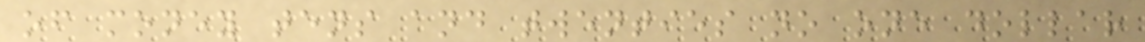of money tens and twenties no one dollar
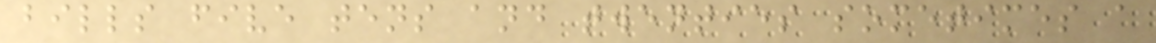bills five tens and twenties sometimes a
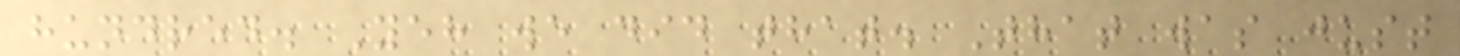hundred. Yeh we did that. That was just
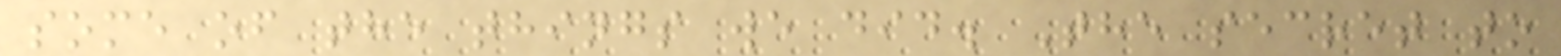some of the things we did. The secret to
